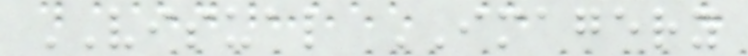VISUAL IMAGERY
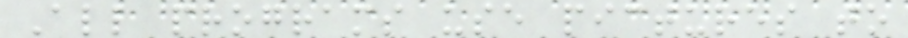All programs use pictures to
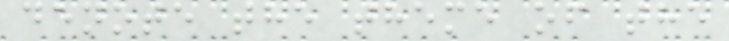denote the theme of the
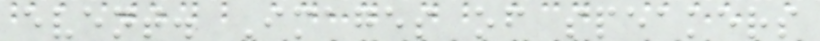event. Images of speakers
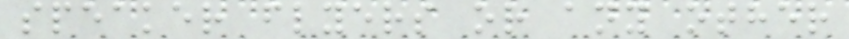speaker flyers or any other
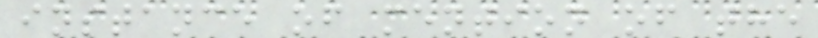instance of mention of the
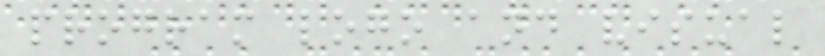program logo and visual
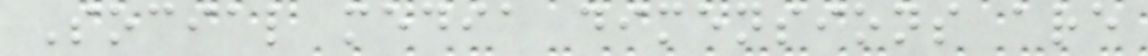Social media dimensions are
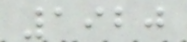1920
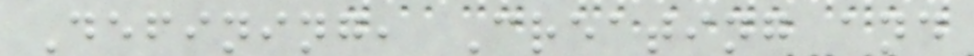Defining, Creating and
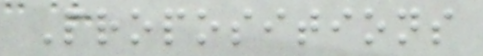Propositions
